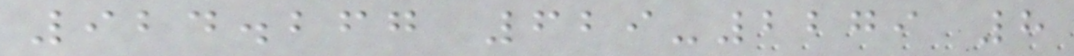924.267 629-2279 8
